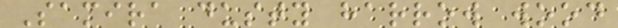Samira dusty harrow wood
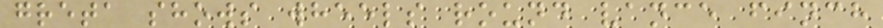greta shows wheels round vance finch
